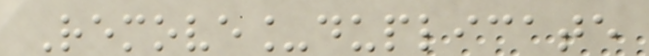Remove_duplicate
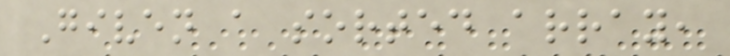Given a sorted array,
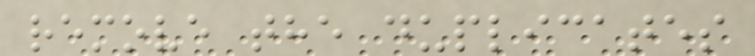remove the duplicates
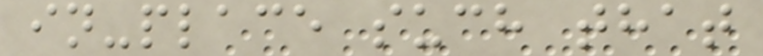in-place such that
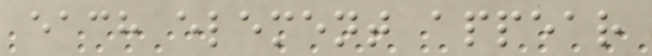each element appear
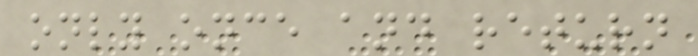only once and return
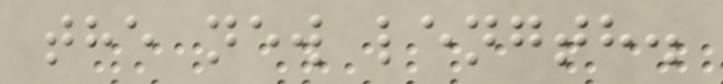the new length.
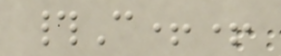#C++
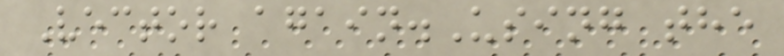Vector again.Using the
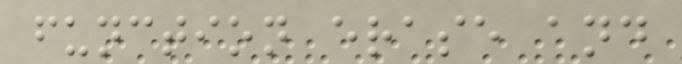function erase and
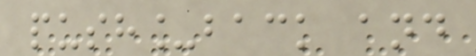push_back and
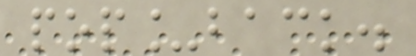pop_back.
